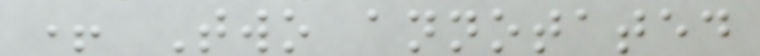+ Two annotated
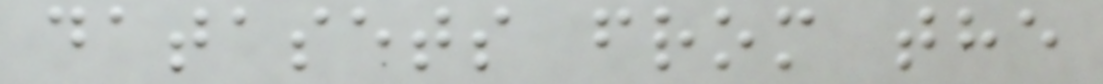datasets from the
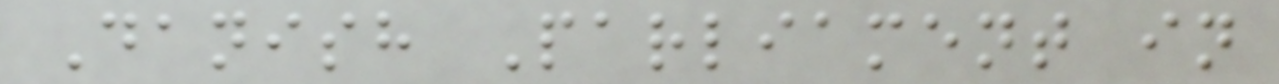Danish Parliament in
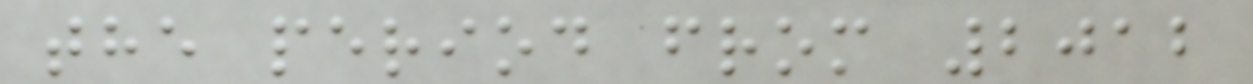the period from 2012
